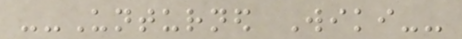--Unturned Wiki--
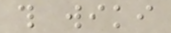this wiki
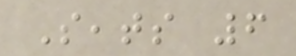Seats 6
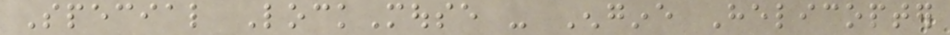Special LockMouse - Engine Helicopter
